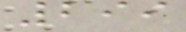299
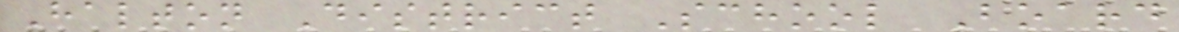Halton District School Board
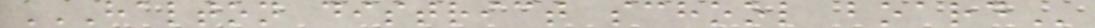HALTON DISTRICT SCHOOL BOARD
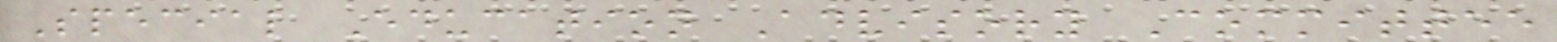Special Education Advisory Committee
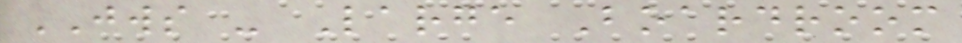JWS - Large Boardroom
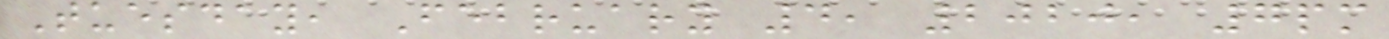Tuesday, February 4, 2020, 7pm
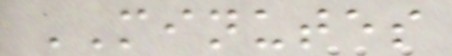MINUTES
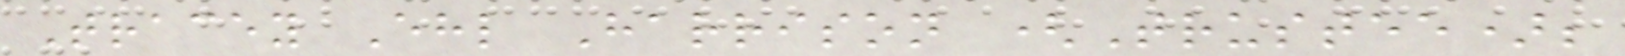Tracey Ehl Harrison (Trustee);
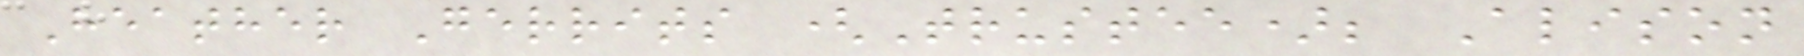Heather Gerrits (Trustee); Alison
